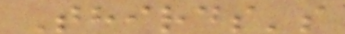Thirds's
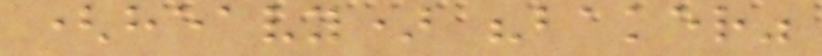(heavy) "baker"
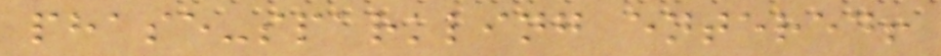phase-sparkling entered!
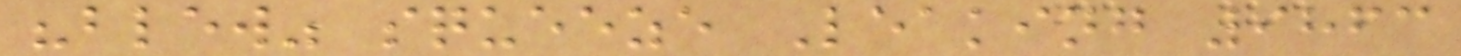"blew" squeeze Leaking 9863
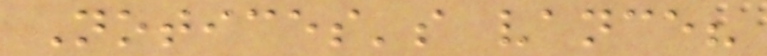Notices's vance?
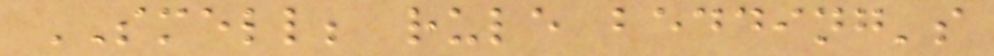SMELL; rule bedding's
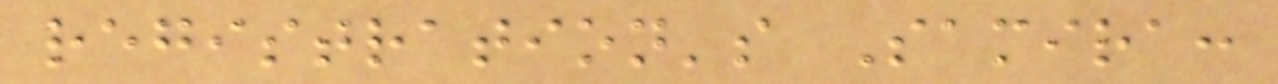registration's Samira:
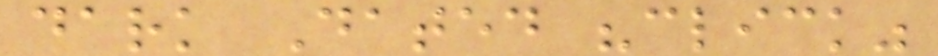dark Dated "click"
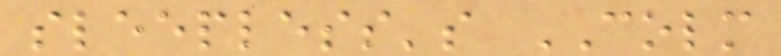sleepless's COLM
